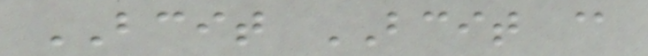BCIT BCIT @
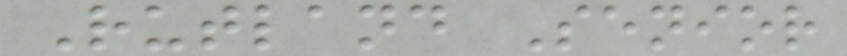Rutland Senior
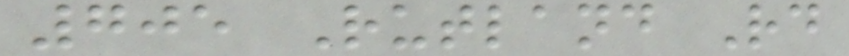705 Rutland Rd
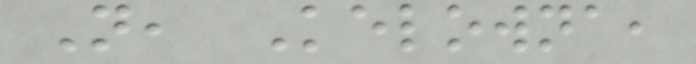N, Kelowna,
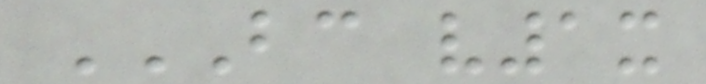BC V1X
